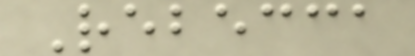Rebecca
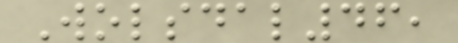Wolsdal46,
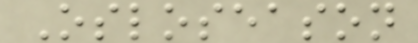Osloseason
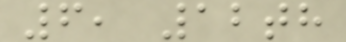6, 12th
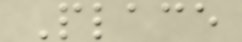Place
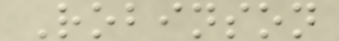Robinson
